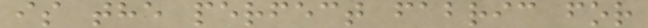is the perfect fabric for
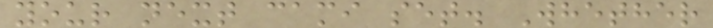your next cami set. Whether
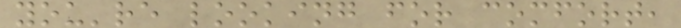you're looking for comfort,
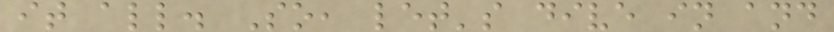it all. So, let's dive in and
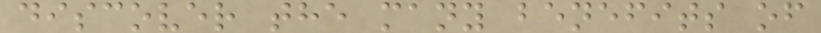discover the many benefits of
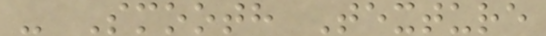- Smooth Texture
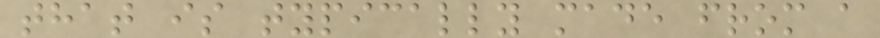that is typically made from a
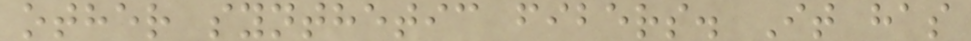other synthetic fibers. It has
